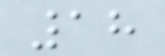18
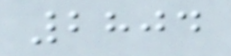2804
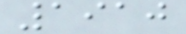1910
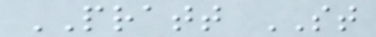PRATT ST
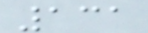131
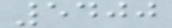5400
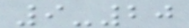9-20
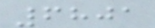6801
